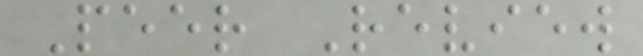Peer Review
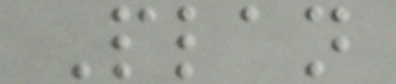Plan
